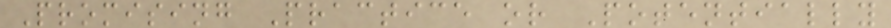Promising Practice or Potentially
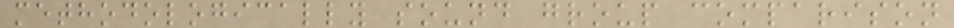methodologically sound group comparison
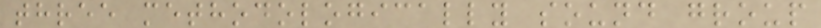three methodologically sound group
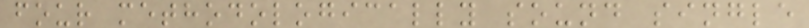four methodologically sound single
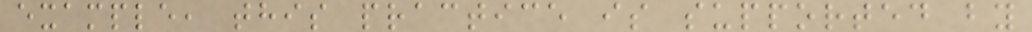example, this practice is supported by
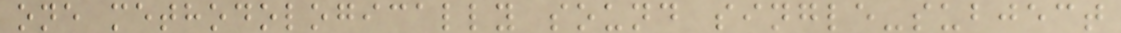one methodologically sound single-subject
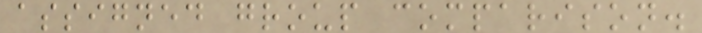assigned group comparison.
